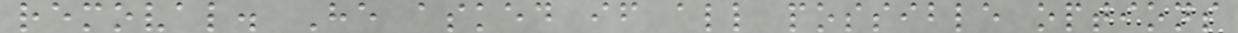removal. He asked if all possible options
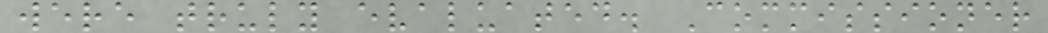were truly evaluated. Commissioner
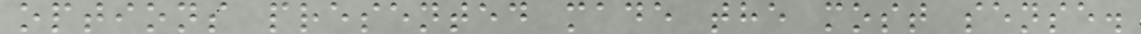options presented made the most sense.
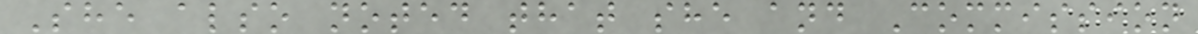She also noted that she and Commission
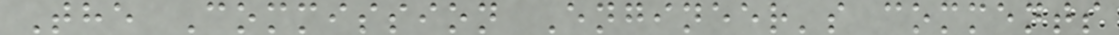The Commission Engineer's comments
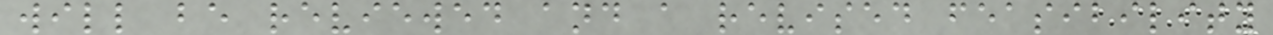will be reviewed and a revised feasibility
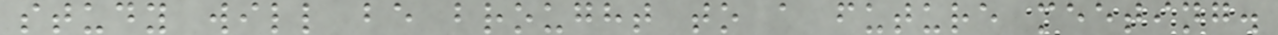study will be brought to a future meeting.
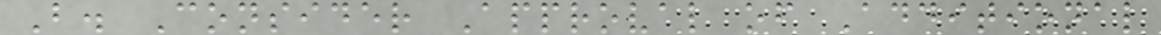B. Consider Approval of Additional
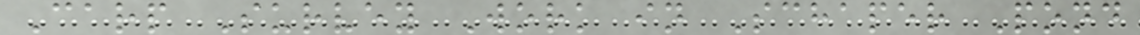Carp Survey Work in Schaper Pond
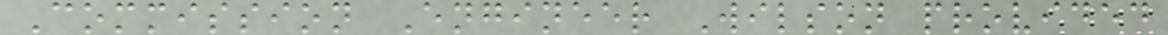Commission Engineer Wilson provided
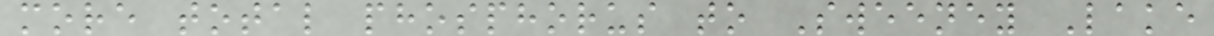more total phosphorus to Sweeney Lake
